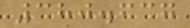380.637
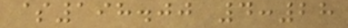$198.00 4:28
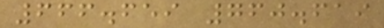666.659 760.619
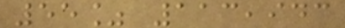55% 113,943
